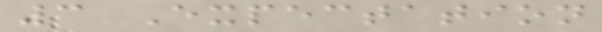3 Expectation
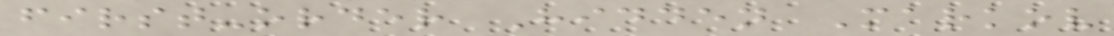first-order Hidden Markov
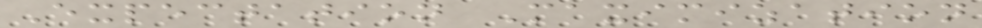Expectation Maximization
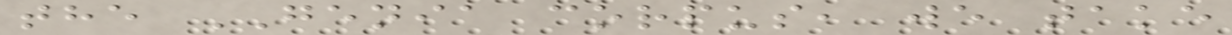the GENIA corpus, we take
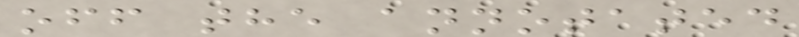off the annotated
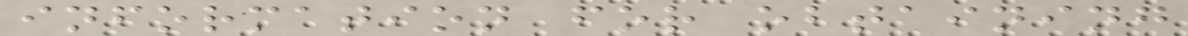information for obtaining
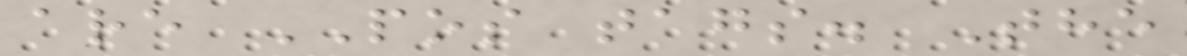are POS tags. The
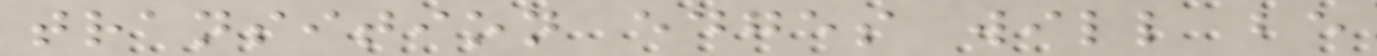transition edges will be
